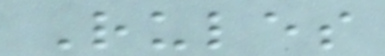Rules
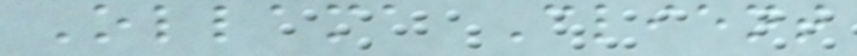Ollama Client
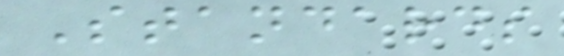Standards
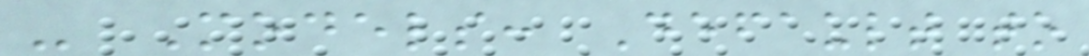- Models: Default to
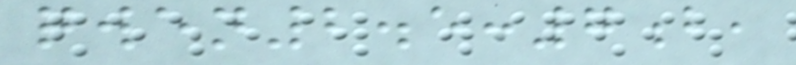qwen2.5:7b,
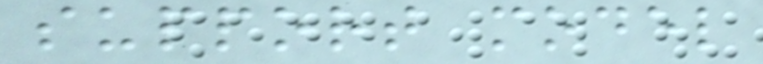support model
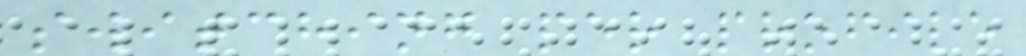switching per profile
